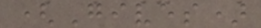(Gives)
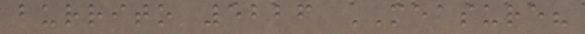burrito 5226 MEASURE?
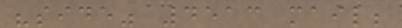"side" 4513 mail;
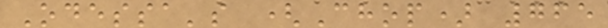Odessa's (Chop) 765
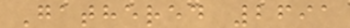Gathered 2691
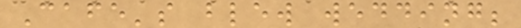Cafe's blew wedding;
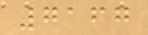7167
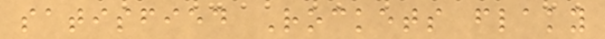satisfied Rockets flaky
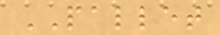PALLET
